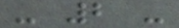- 2 -
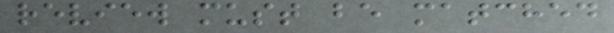review must be matched
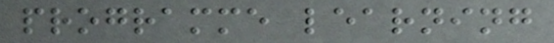programme learning
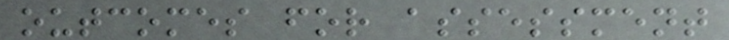outcomes for assessment
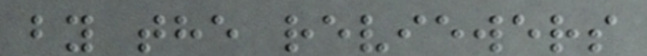by the reviewers
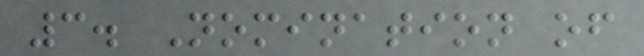3. Nomination of
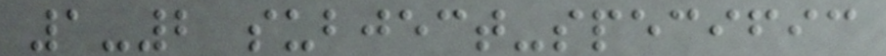1-2 subject-specific
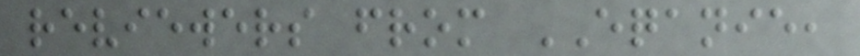reviewers from EQANIE,
